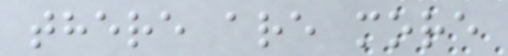there are more
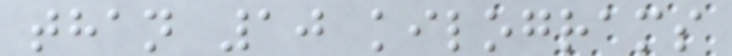than 10 kilograms
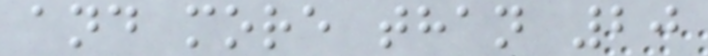and more than 20
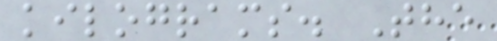kilograms. The
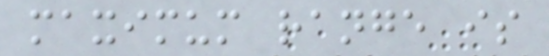maximum range is
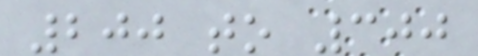200 to 300
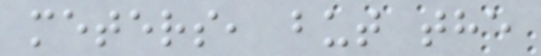meters, but the
